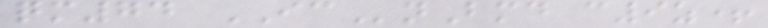qm74 ICnBmd c9z+
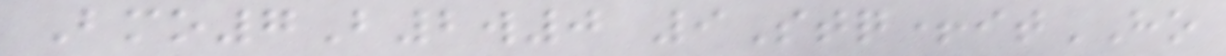Bmo7B2w0 9Stq+itHO
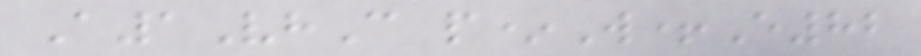A1VhC p*W+E82
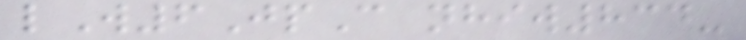lW6JpC nhiw834-
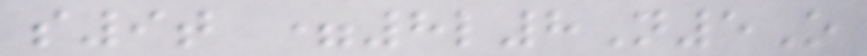s9t =8l8N5O
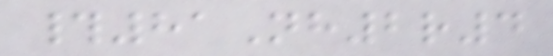#81Nh2r4
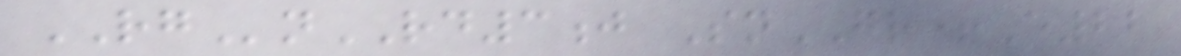RGnRD3j SnGR+E22
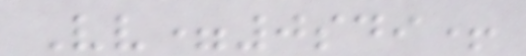Vv=0sdi+
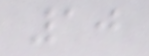10
